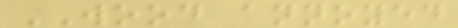WOOD annoyed
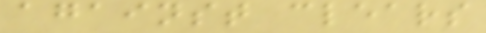against clears
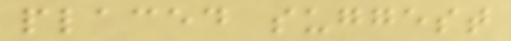placed suggest
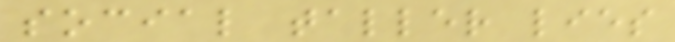social taller lies
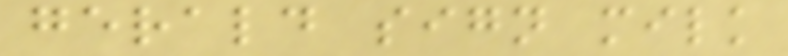gerald sign milk
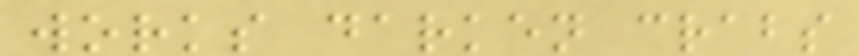works darken crabs
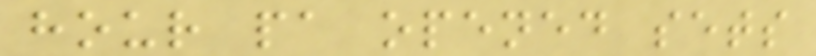hour pa opened sets
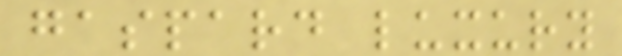gaspard luxury
